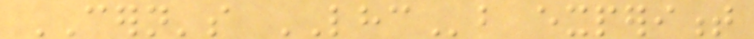CERN's LHCb experiment
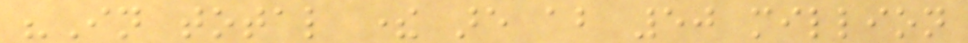"In total there are about 50 million
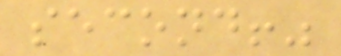second!"
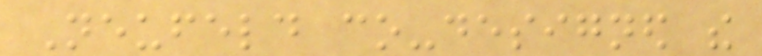Neufeld co-designed the
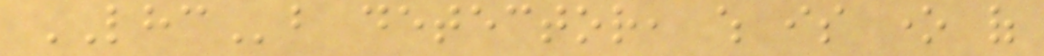LHCb detector, which is one of
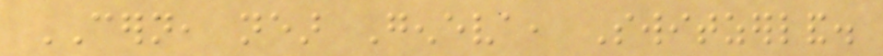CERN, near Geneva, Switzerland.
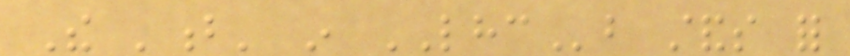The 'b' in LHCb stands for
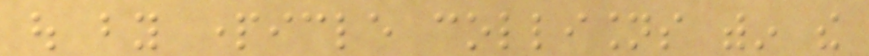out by particle collisions within the
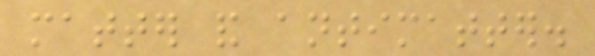matter and antimatter.
